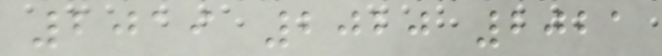2019 2020 2021
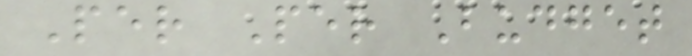Per Per Budget
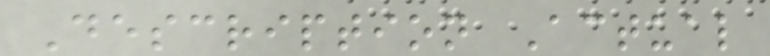Description Actual
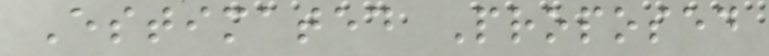Estimated Proposed
